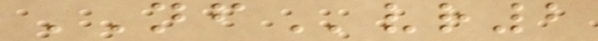NFvr2
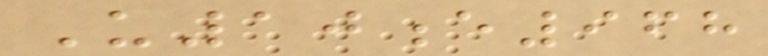U10e968
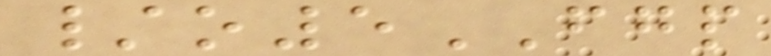/o5FGP
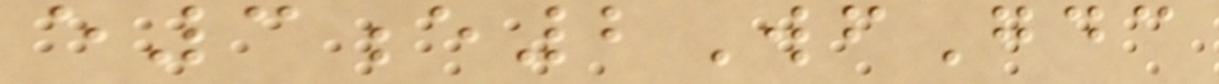e3e2WfGdc
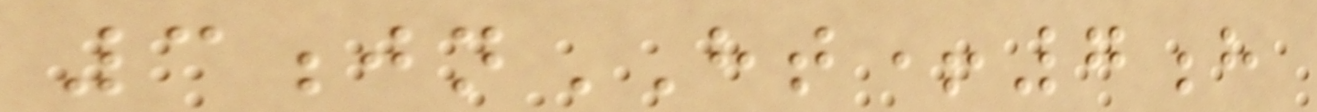3jnHT+7h
